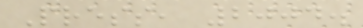Press, 2004.
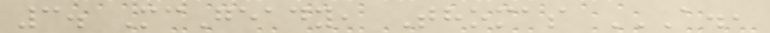3. McGeady, Thomas A.,
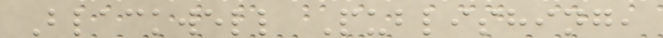Blackwell Publishing,
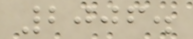2006.
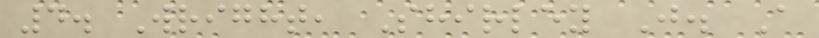4. Wright, Shirley J. A
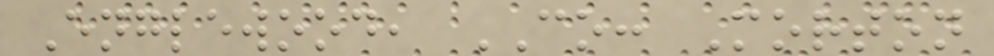Englewood, CO: Morton
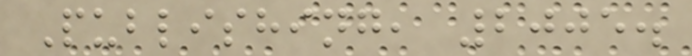Publishing, 2005.
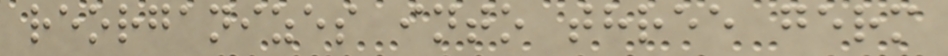reorganizes into three germ
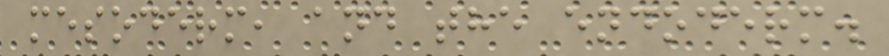mesoderm, and the endoderm.
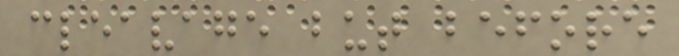cleavage but before
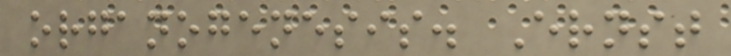organogenesis. Ernst
